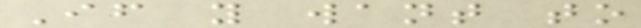If you want to
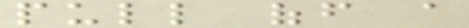pull off a
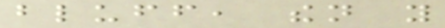bluff, then you
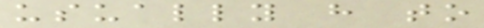usually have to
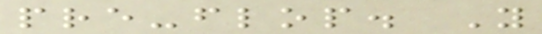pre-flop. You
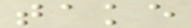take
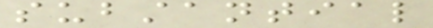substantial
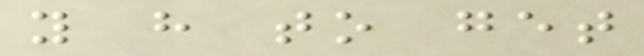you have to get
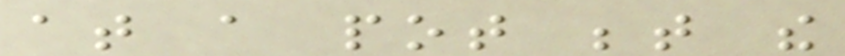at a pot between the
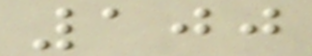100
